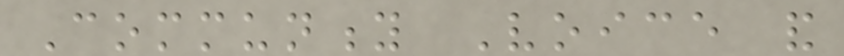Community Voice and
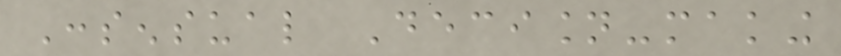Consensual Decision-making
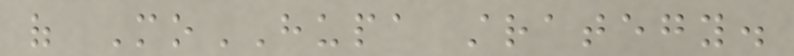of MoHUPA strategy.
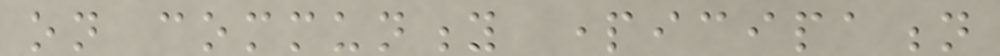on community participation
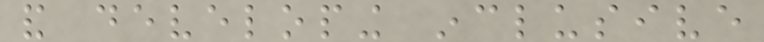and developing inclusive
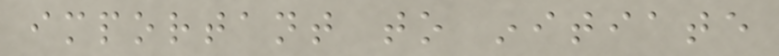important to initiate
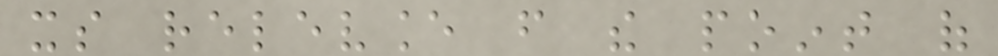its relevance from the point of
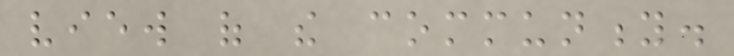view of the community.
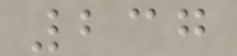237
